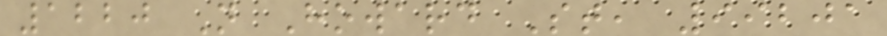1220 N Howard St, 99201
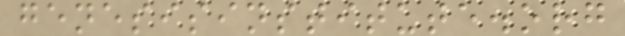genesisinstitute.org
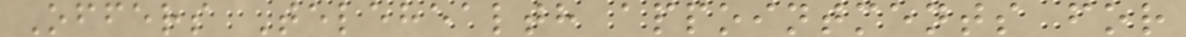Offers Telehealth appointments for
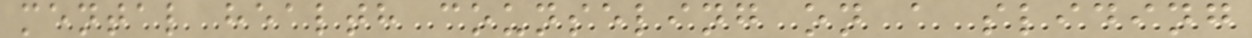mental health counseling on a sliding
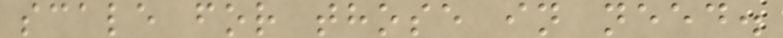scale for those in need.
